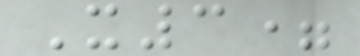X3=
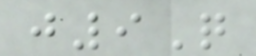j9Q
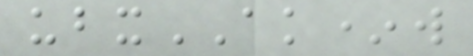ubxAK*w
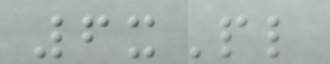6xPl
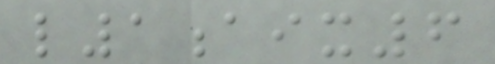l1aix6
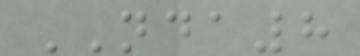NDA8
